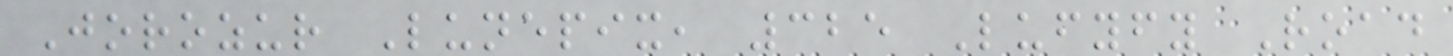Jorozur Lunepix, 325 Lufyfy Road
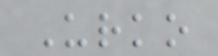Urko
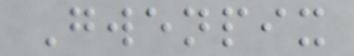Gwenpix
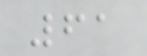61
